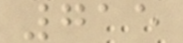715
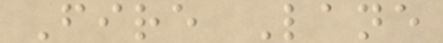Fire Lane
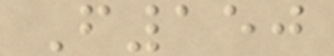F150
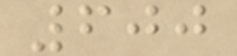600
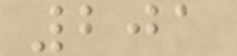201
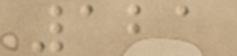121
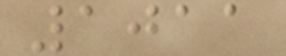1011
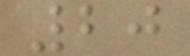20
